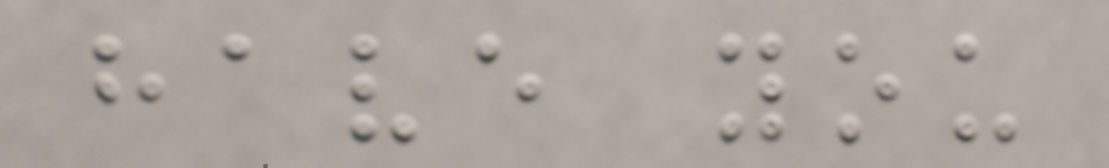have you
